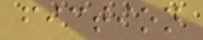fiction
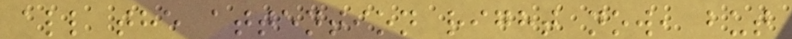all the attention right now, but
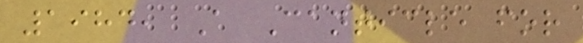1984, A Canticle for
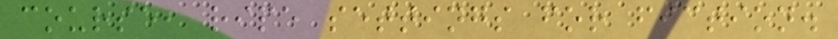course, ripe settings for fiction.
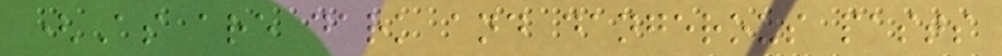(As are dark and dangerous pasts
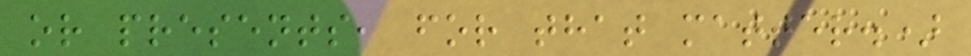or presents, for that matter.)
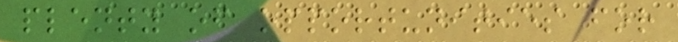plenty of opportunities for
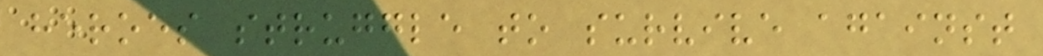heroes struggle to survive against
